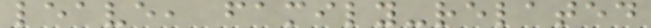leave, family-related
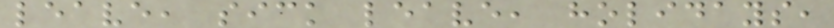leave, sick leave, holidays,
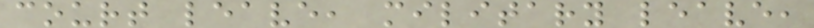court leave, military leave,
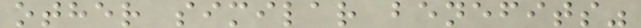other similar benefits"
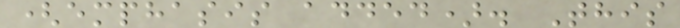(emphasis added). This
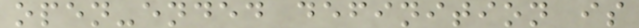open-ended definition is
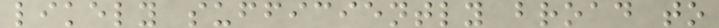likely sufficiently broad to
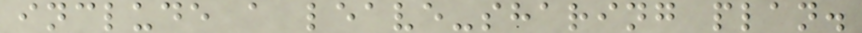include a leave-sharing plan.
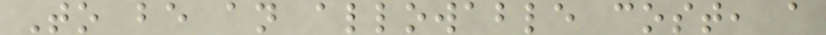To be an allowable cost, a
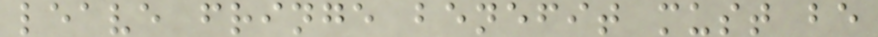leave fringe benefit must be
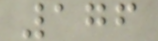176
